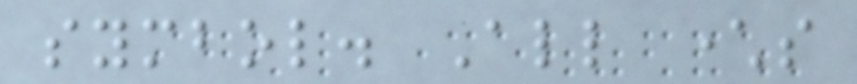symbol. All characters
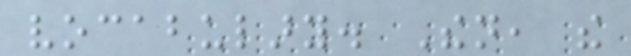vocabulary. Then, the
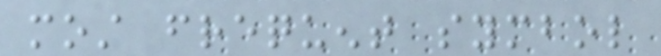most frequent symbol
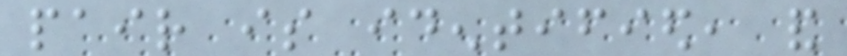pair is identified, and
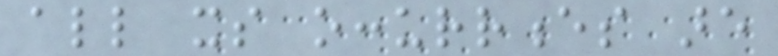all its occurrences are
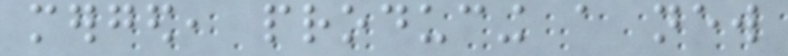merged, producing a new
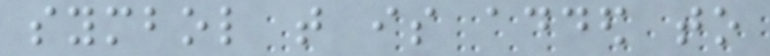symbol that is added to
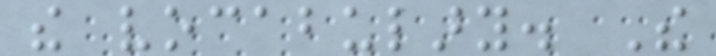the vocabulary. The
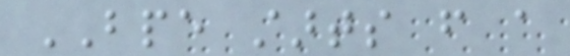BPE starts from a
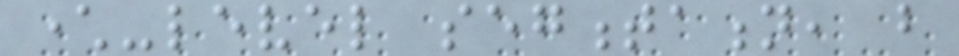character-level segmentation, but
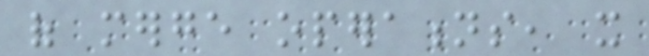of merge operations, it
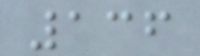136
